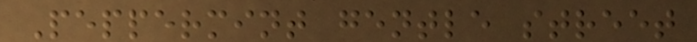Peppermint gentle street
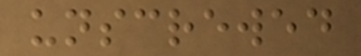unscrewed
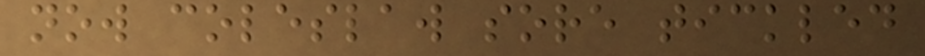now coleslaw sore tickled
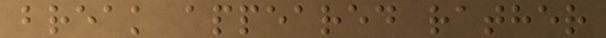break appeared rather
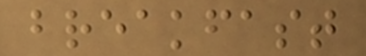breakfast
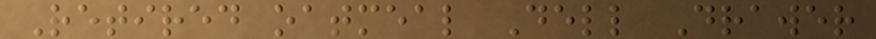Retired oatmeal Dell Drawer
